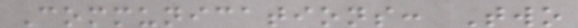Communications: Two
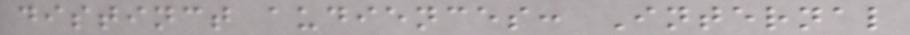distinct audiences: Internal
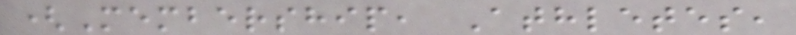(Membership, Athletes,
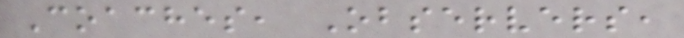Coaches, Observers,
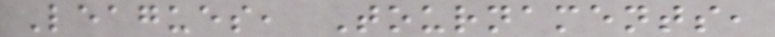Leagues, Tournaments,
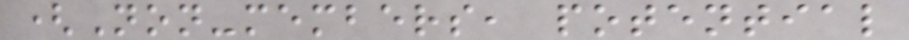(Non-members, potential
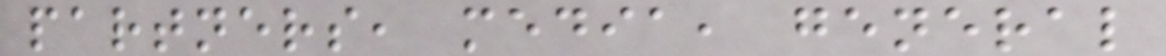partners, media, general
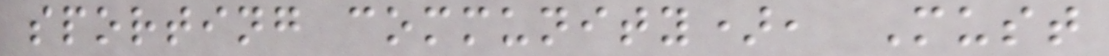sporting community), Must
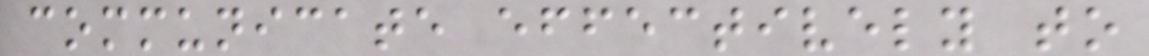communicate effectively to
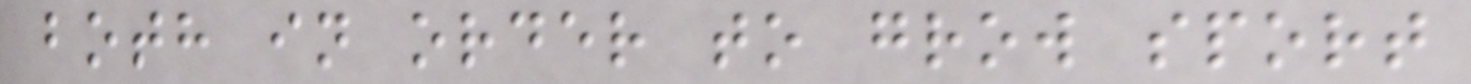both in order to grow sport
